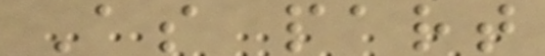As part
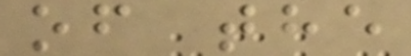of the
